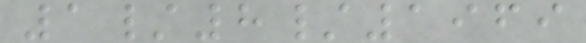1/8/1969
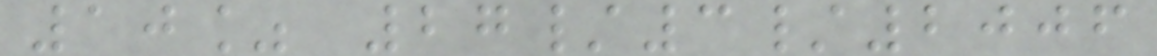10% 27/3/2006
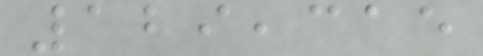129,315
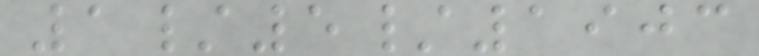1/5/1903
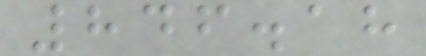846.18
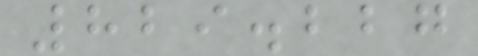829.227
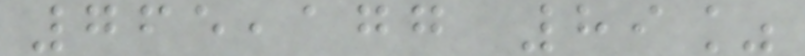765,177 89%
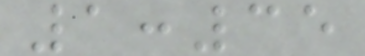1:35
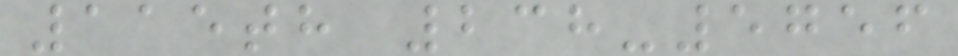115th 238-5756
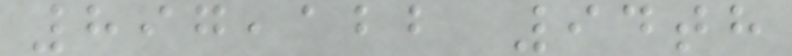897,122 94th
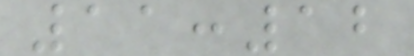11:12
